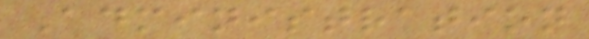Administration
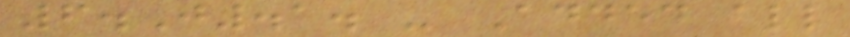6.J.1. - Added all
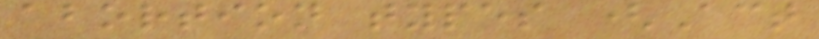abortion types (Act
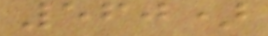560)
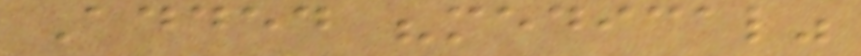Added "medical"
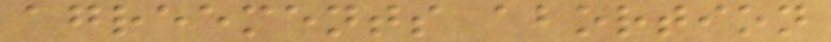agreements abortion
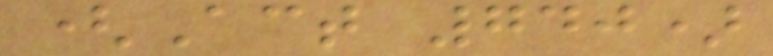(Act 740)
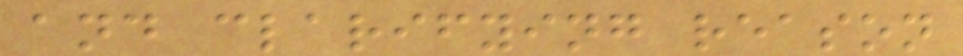and clarifying reason
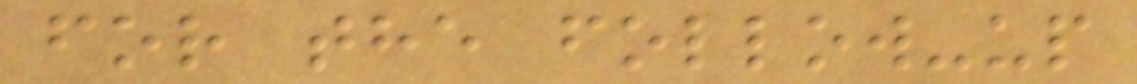for the follow-up
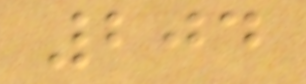204
